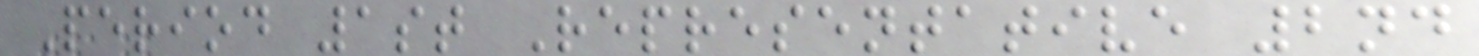Period 1st Representative 2nd
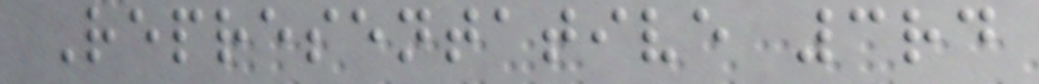Representative 3rd
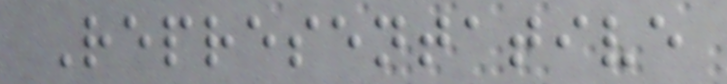Representative
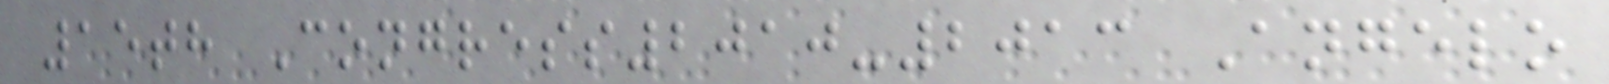15th Congress2010-2013 Angelo
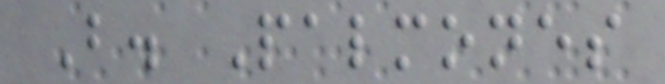B. Palmones
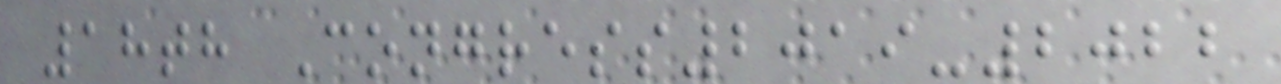18th Congress2019-2022
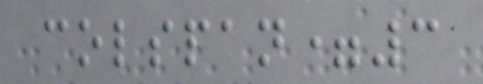colspan=3
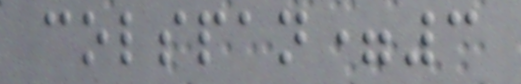colspan=3
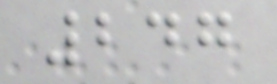247
